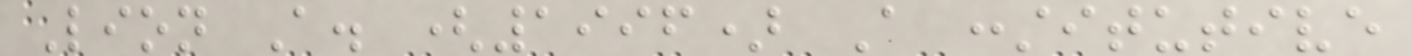Lion A. (1996) A constitutive
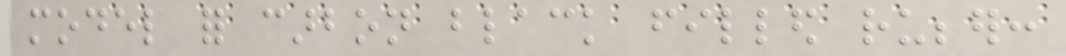model for carbon black filled rubber:
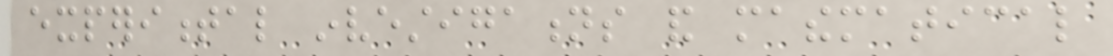experimental investigations and mathematical
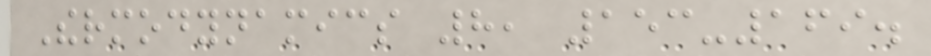Thermodynamics 8, 153-169.
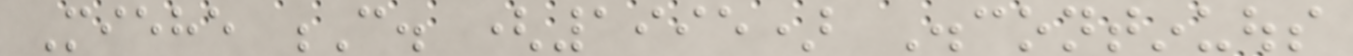Miehe C. (1995) Discontinuous
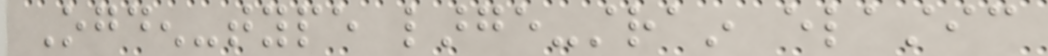Ogden-type large-strain elastic
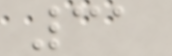31
